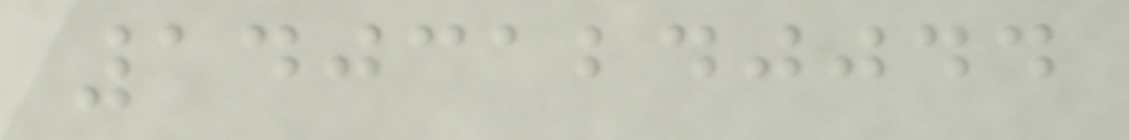14031240044
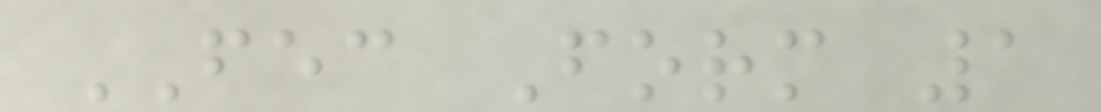FEC Form 1
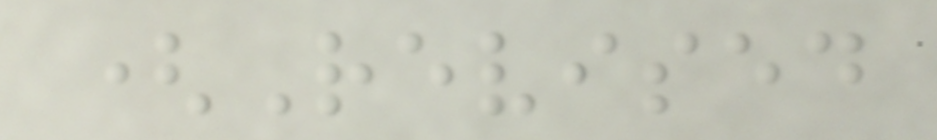(Revised
